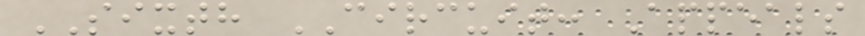SIXTH CIRCUIT: Appeals
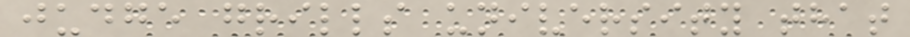judge grills university that
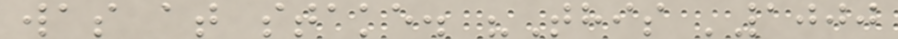was at stake. "This '1000
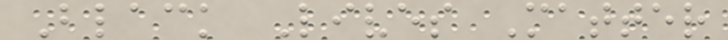Black Lives Matter
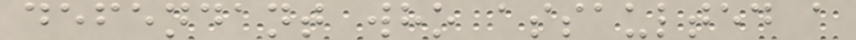defendant who assaulted a
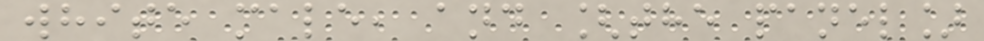white male, and [the panel]
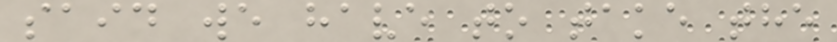said we have to take the
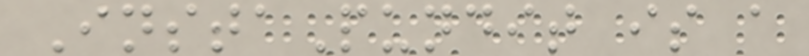InstaPundit is a
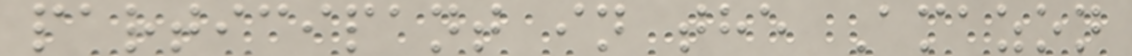participant in the Amazon
